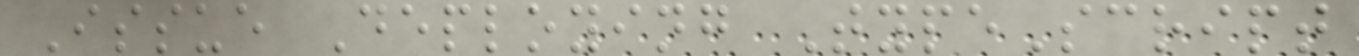Issue Deploying TypeScript
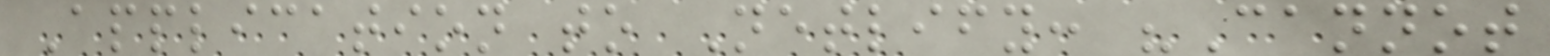Application to Netlify: "Cannot
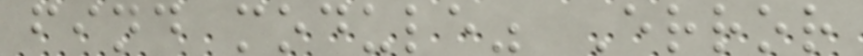find module" Error
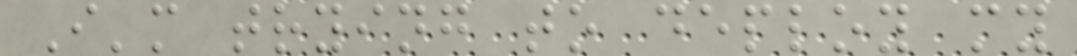I'm trying to deploy my
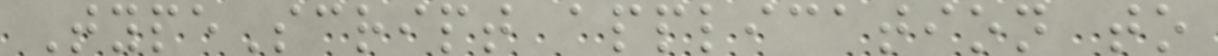TypeScript application to
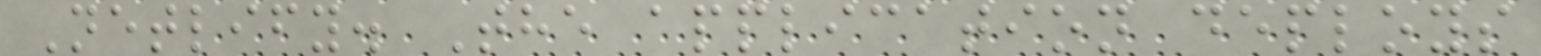Netlify. The application deploys
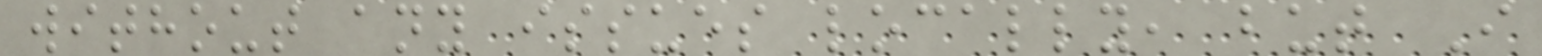without any issues locally, but I
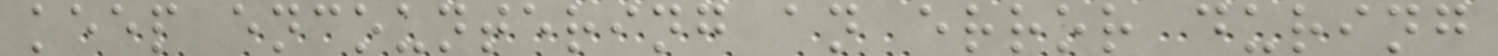keep encountering an error during
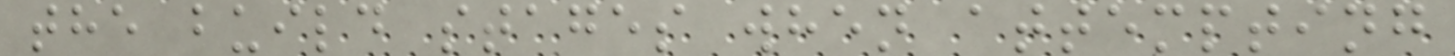the build stages when attempting
